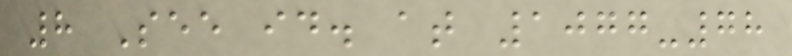8 See id. at 1077-78
